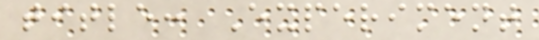title: Experiment
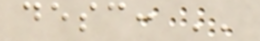desc: ''
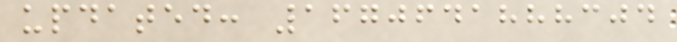updated: 1670641888304
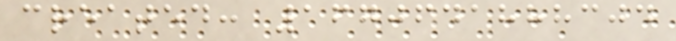created: 1670641888304
